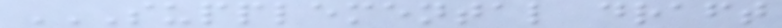SUPPLEMENTAL DRAFT
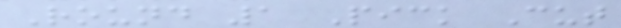Round 1 Pick Cut
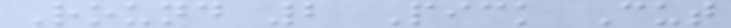Round 2 Pick Cut
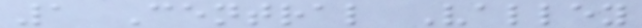1 Central Valley
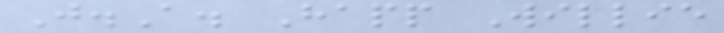J.A. Happ Willie
